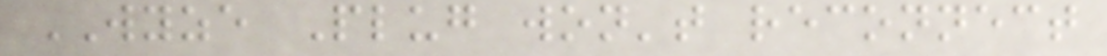WYZE Plug won't reconnect
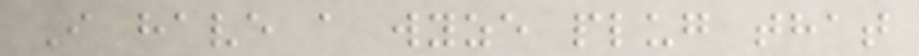I have a wyze plug that
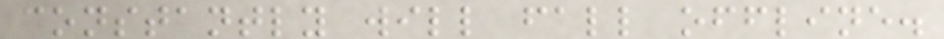constantly will fall offline.
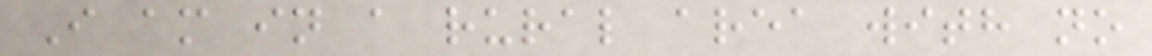I am in a rural area with no
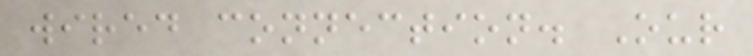wired connection. Our
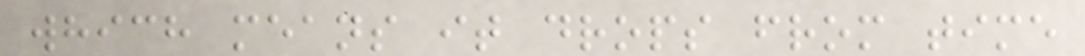which means it drops from time
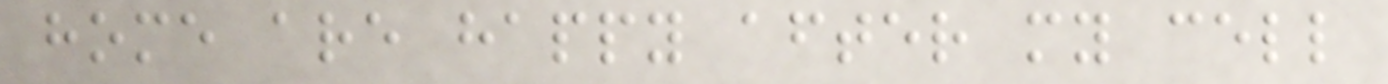home are happy after my cell
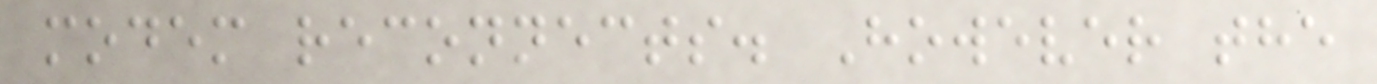modem reconnects. However the
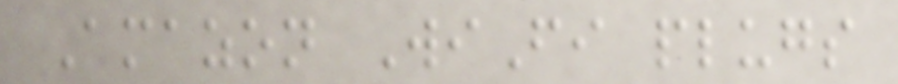Amazon WiFi plugs
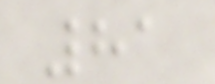81
